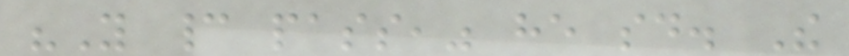"You cannot pass," he said. The
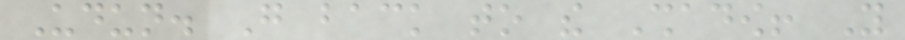Udun. Go back to the Shadow! You
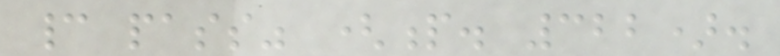cannot pass" (p. 322).
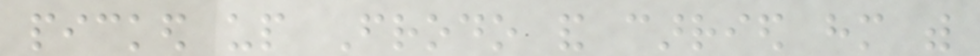picked up Frodo and carried him with
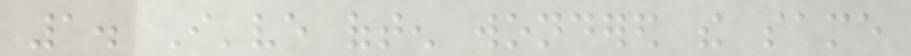1. I've often wondered the same
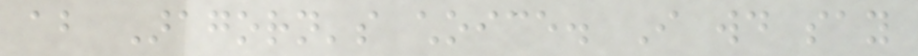about Aragorn's choice. I would say
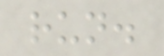run.
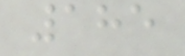185
